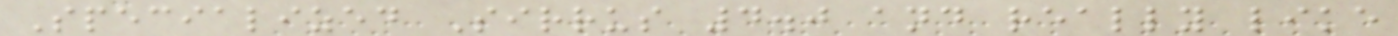Specialized Sirrus 4.0 and really like
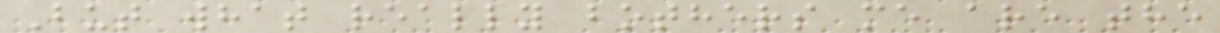But what really bothers me are the
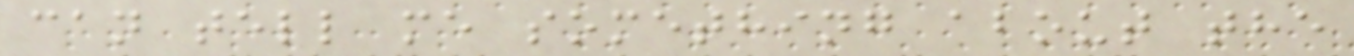can tell me something about the
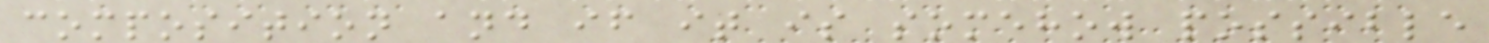composition and if it is somehow possible
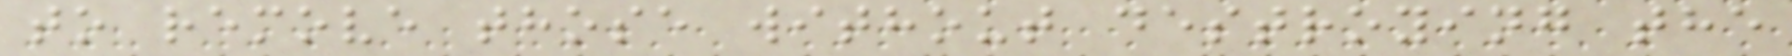to remove those without destroying the
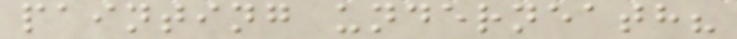painting underneath?
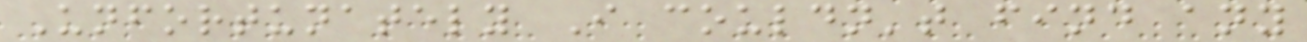Unfortunately I couldn't find any
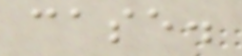case.
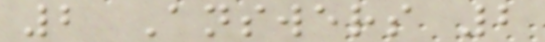2 Answers 2
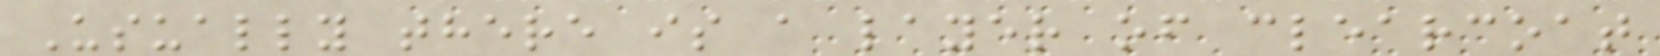Usually there is a layer of clearcoat
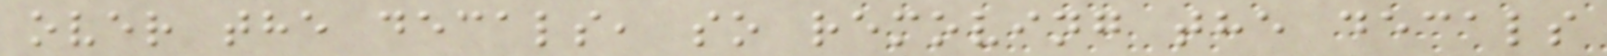over the decals, so removing the decals
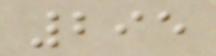295
